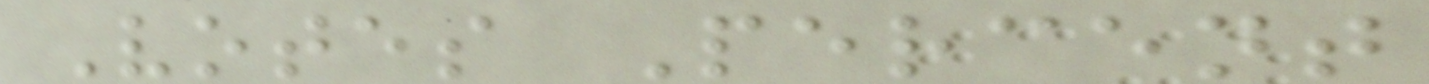Votes Percent
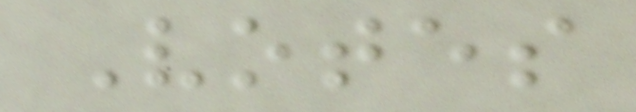Votes
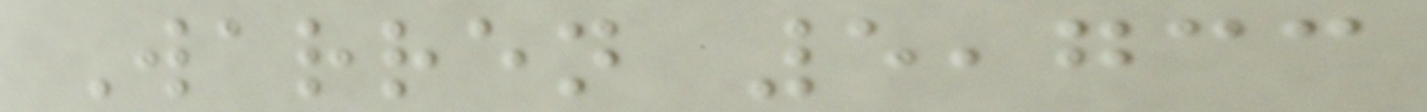Warren 5,733
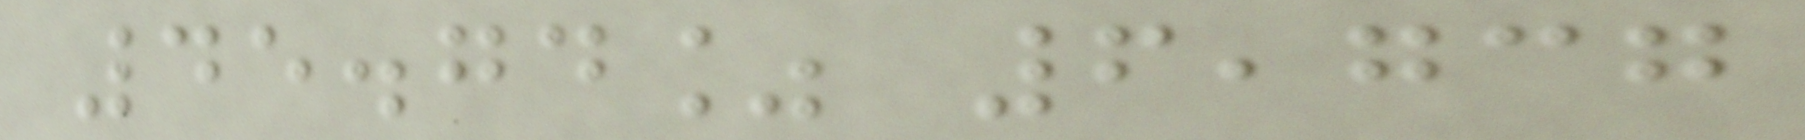45.74% 6,737
